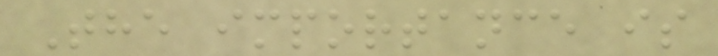The importance is
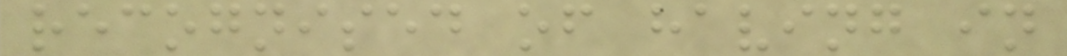recognised of having in
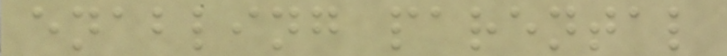enabling parental
